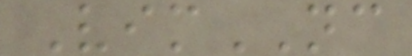VimNC
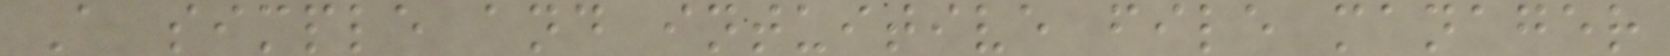A simple and intuitive file manager
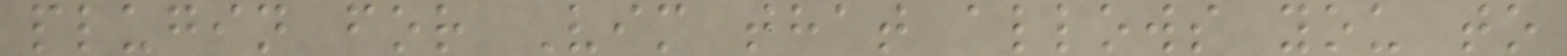plugin for Vim that allows you to
